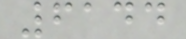6144
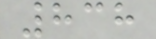838
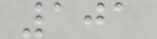101
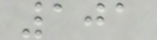101
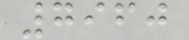7960
